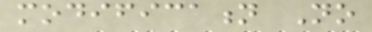modification No
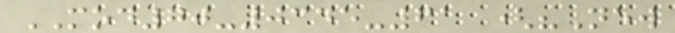MOD70-0345-61 ("New
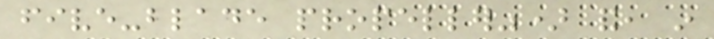five-blade propeller") and, in
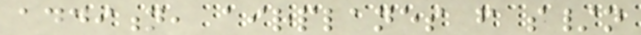addition, airplanes from s/n
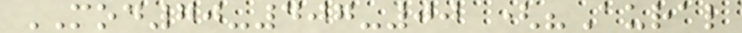MOD70-407-00 ("Aural
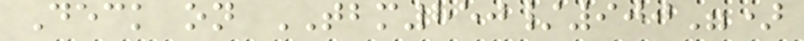Deck on TBM850/900")
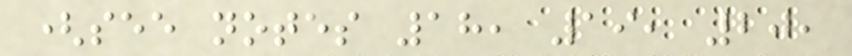(see notes 18, 19, 20,
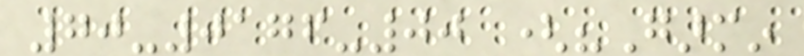70-0176-00 ("Garmin
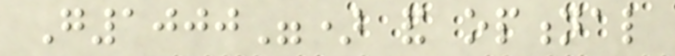G1000") and optional
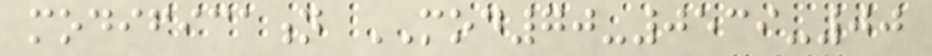modification MOD70-0539-00
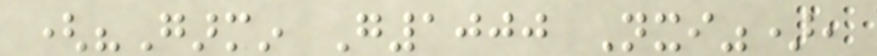("Garmin G1000 Nxi"),
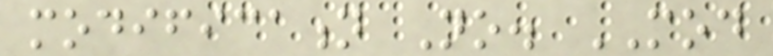modification No. MOD
